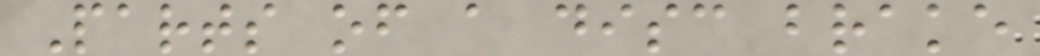Parts of a disc brake
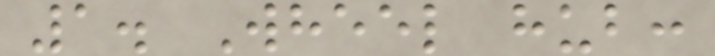1. Wheel hub:
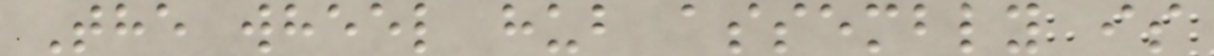The wheel hub assembly is
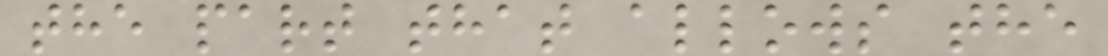the part that allows the
